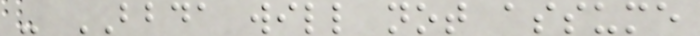- BBDA will not assume
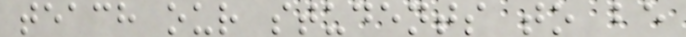teach our students to be
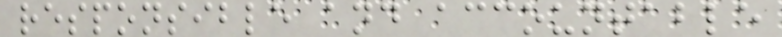responsible and accountable
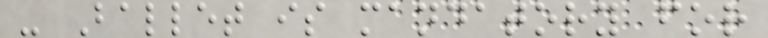- Ballet is mandatory for
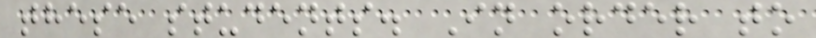these students. In order to
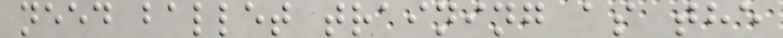need ballet training as the
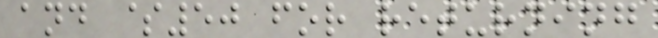and $50 for returning
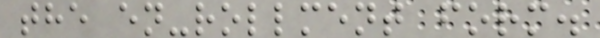the en-rollment form.
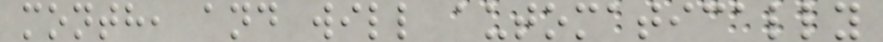month, and will automatically
